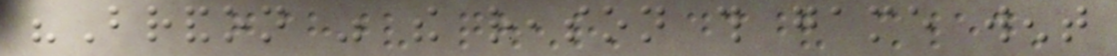"Brandon was the reason this game went
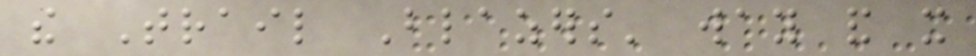the Trail Blazers' way and it
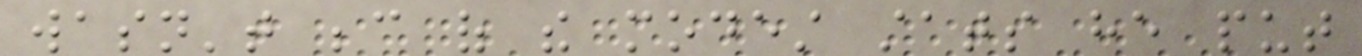wasn't because of the modest stats he put
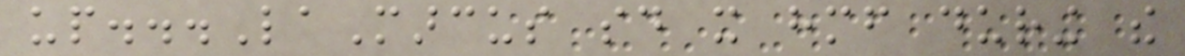up...LaMarcus said it himself during the
